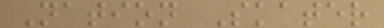Nation Skater
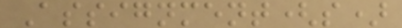Assignment(s)
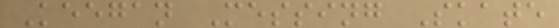Keegan Messing Skate
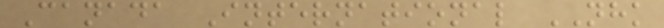Canada International NHK
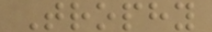Trophy
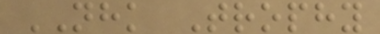NHK Trophy
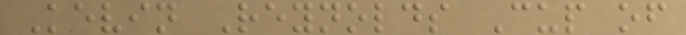Kevin Reynolds Cup of
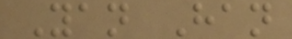Yan Han
